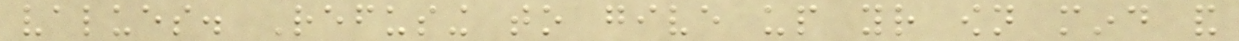values. Refusing to give up your own mind and
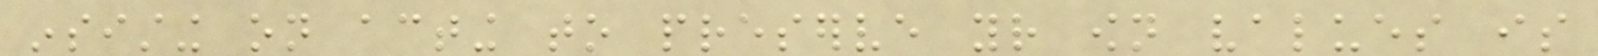insisting on acting to preserve your own values is
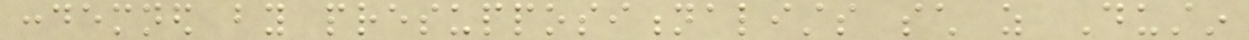condemned by presuppositionalists such as Dustin
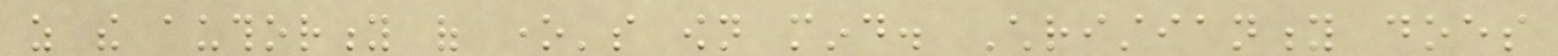as the authority of one's own mind. Christianity does
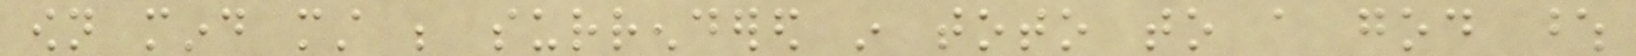own mind must be surrendered in toto to a god whose
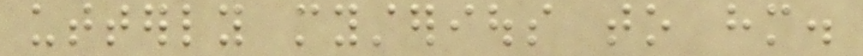utterly mysterious to him.
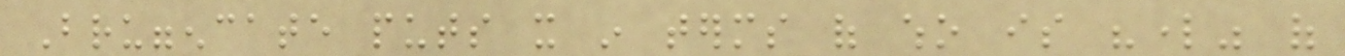Bruggencate puts it in terms of who is "lord" of
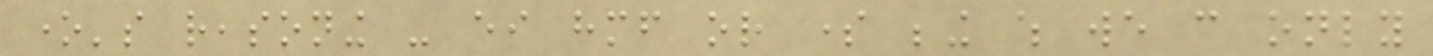one's reasoning - either himself or some being which we can only
